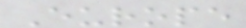Europe
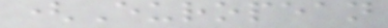(European
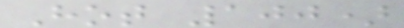Hot 100)
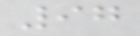97
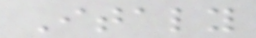Italy
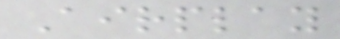Airplay
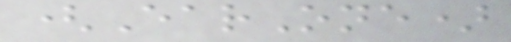(EarOne)
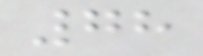78
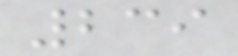239
